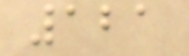121
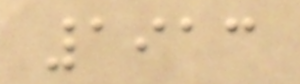1913
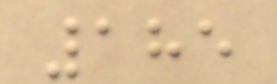185
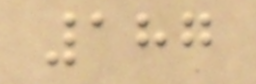187
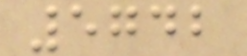5742
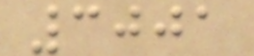3001
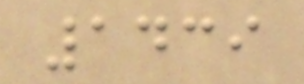1439
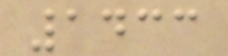1433
